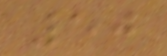50
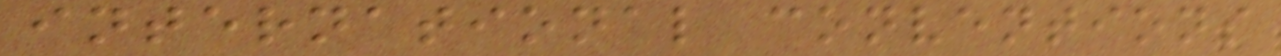international conventions
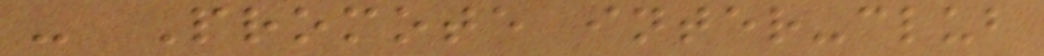- Promote inter-club
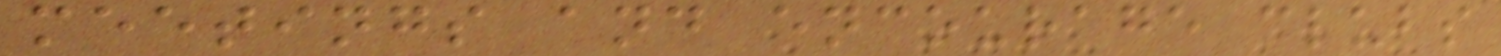meetings and encourage clubs
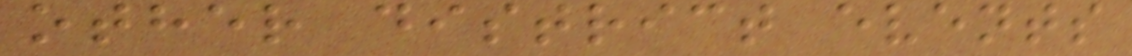other district events
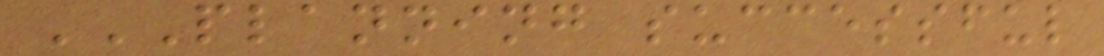PLANNING SUCCESSFUL
